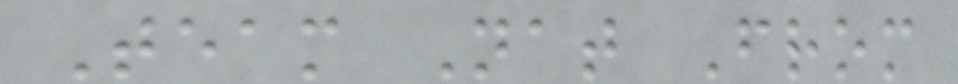Team Nat From
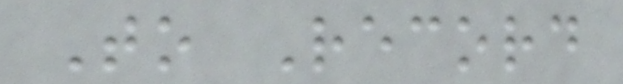To Record
